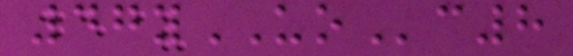47yUOc8
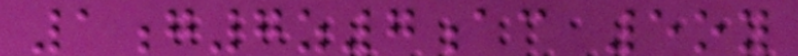1g7z7ac 5oy
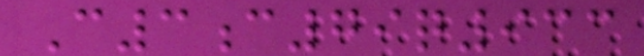C3c79q933
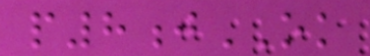p8jOK
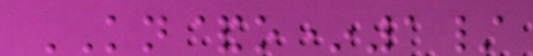KN&o*1/
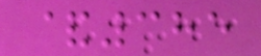&385
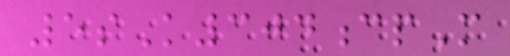5sK304cpM
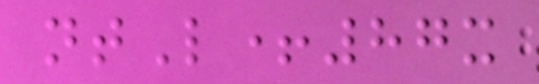ntL+87x
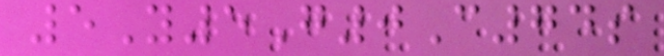5Y5G0C74s
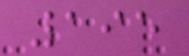195
